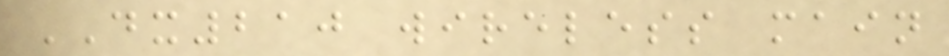DX210 wireless main
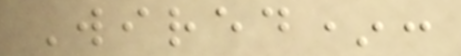Wired*:
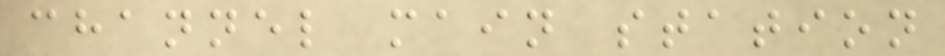channel main station
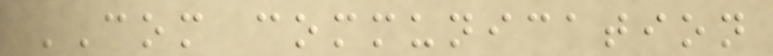COM communication
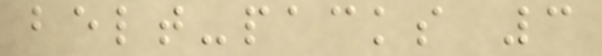belt-packs 3
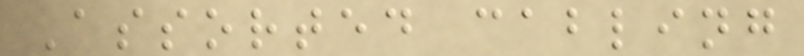Assorted cabling
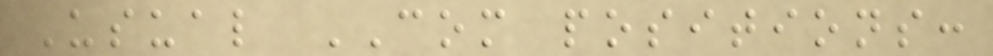Usual COM positions:
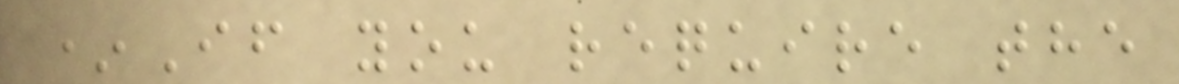*If you require the
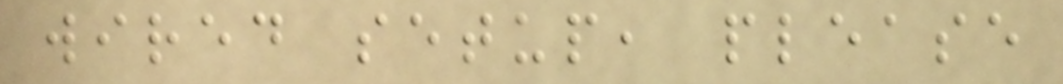wired setup, please
